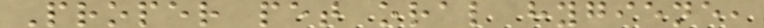Proper pet oral hygiene,
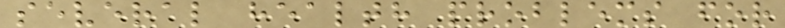several health problems for
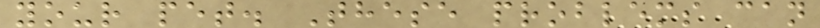your pet. These problems can
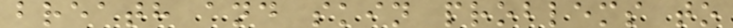breath and skin problems to
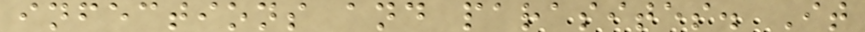infections and parasites. It
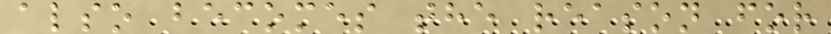also becomes the reason for
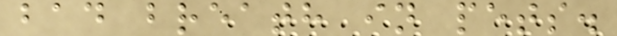bad breath in pets.
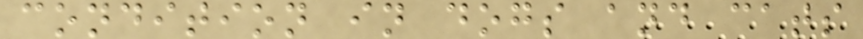condition in dogs and cats
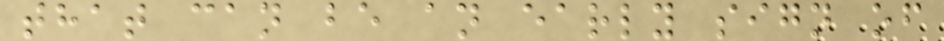that can be an early sign of
